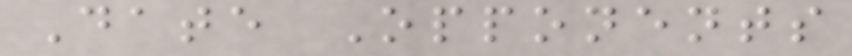Date Opponents
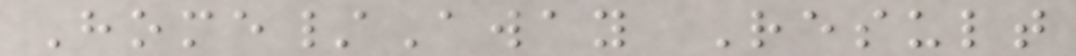Home/Away Result
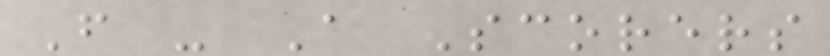F - A Scorers
